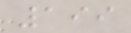199
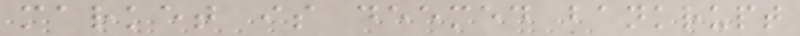market is deemed bankrupt
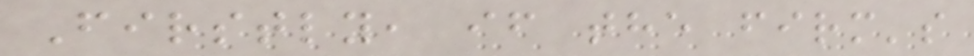Firstly, if the firm's
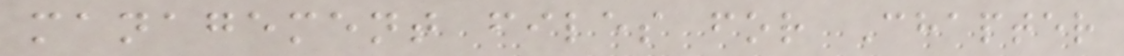management files for Chapter
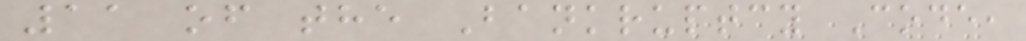11 of the Bankruptcy Code,
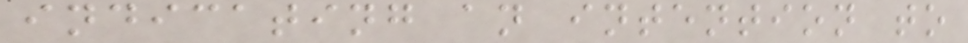indicating an intention to
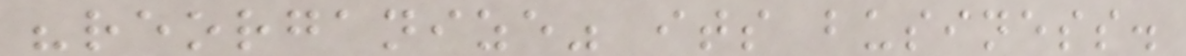"reorganize" its business.
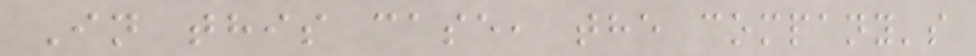In this case, the company's
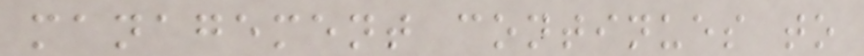management continues to
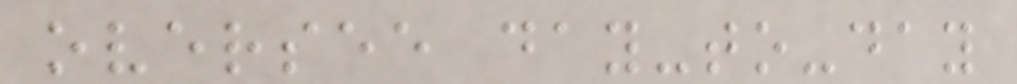oversee day-to-day
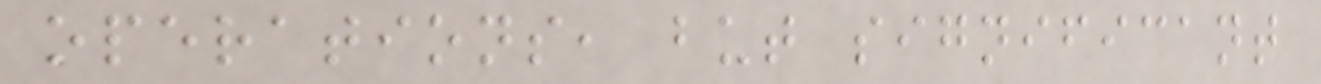operations, but significant
